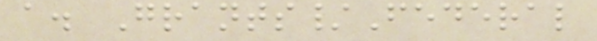a. Grants/Federal
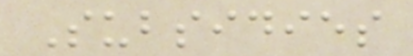Subsidies
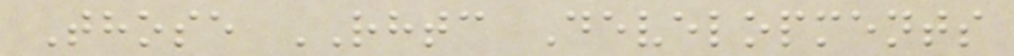Those RHTC Developments
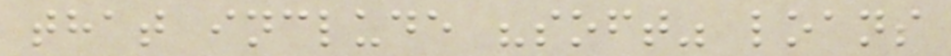that include "soft" loans
